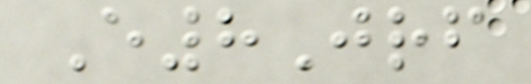E8Jrf
